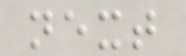next
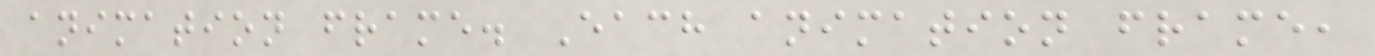animation frame. Each animation frame,
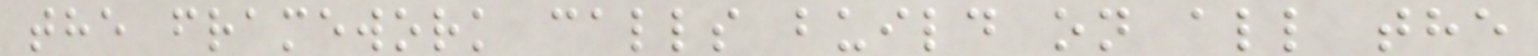the framework calls build on all the
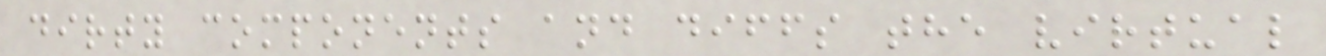dirty components and diffs the virtual
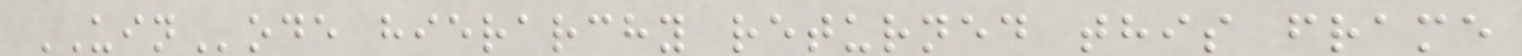UINode hierarchy returned this frame
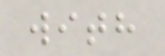with
